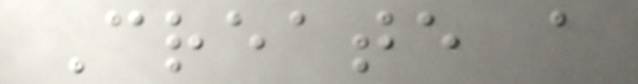Create a
